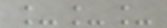___
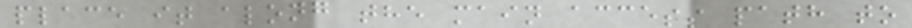place it along the main access path to
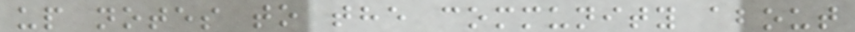up notes to the community about
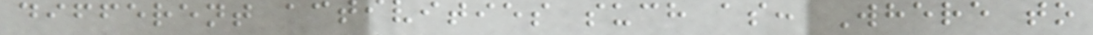different activities such as: Where to
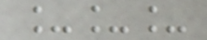___
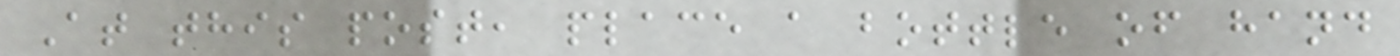At this post, place a bottle of hand
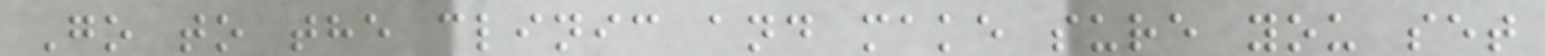Go to the clinic and make sure you set
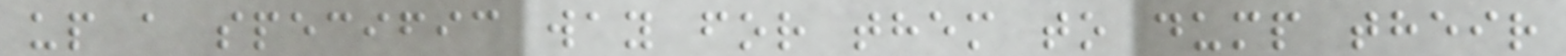up a specific way for them to dump their
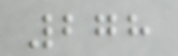278
